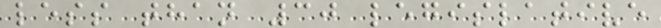less than 30 legislative
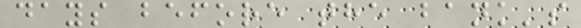days before the bank's
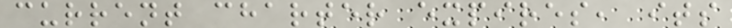current charter expires, its
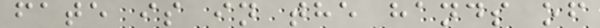fate is in the hands of
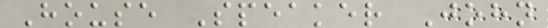House Speaker John
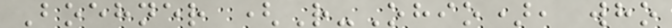Boehner (R-Ohio), who
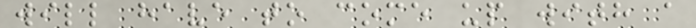will have to come up with a
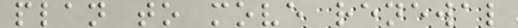plan to move renewal
